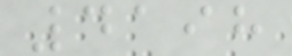4198
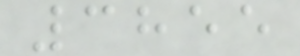3855
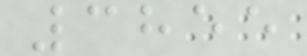3855
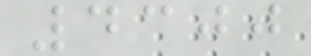4300
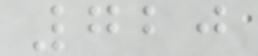720
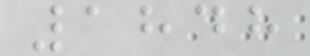1848
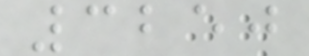3250
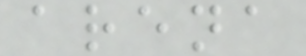arena
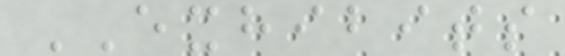EXHIBITS
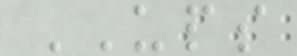UPS
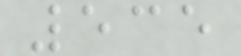535
